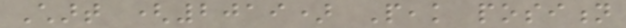Chart (2019) Peak position
